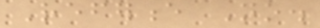Reference No.
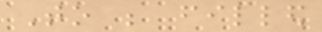To be filled
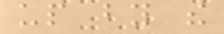up by the
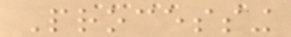Processing
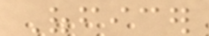Officer
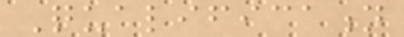Qualification
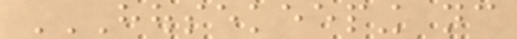HOUSEKEEPING NC
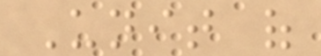Unit of
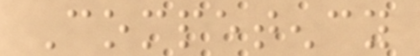Competency
